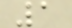1
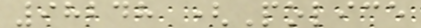98248 (Police
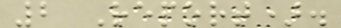2 Report).
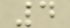4
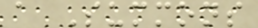a Summons
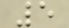5
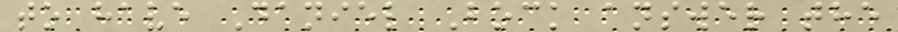to have Daniel Bock answer the
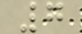7
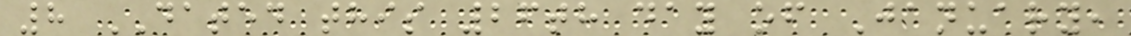8 DATED this 26th day of January,
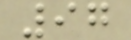97
